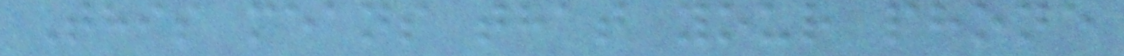This means that your phone
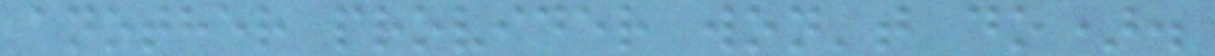another provider won't do).
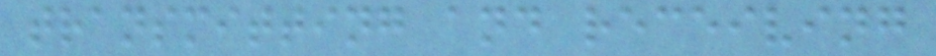transmitting and receiving
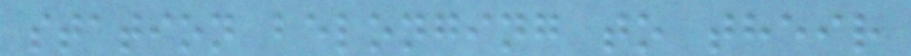station belonging to their
